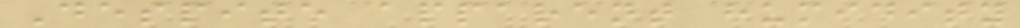Despite apparent humidity
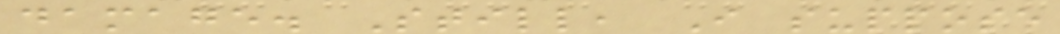damage. Still, I suppose
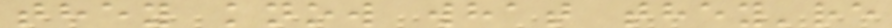they know what they're
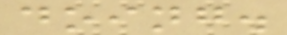doing.
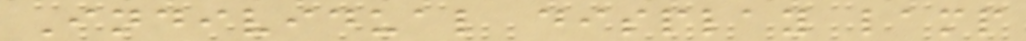Individual display lamp
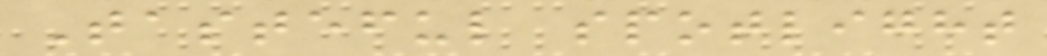Tasteful spotlight
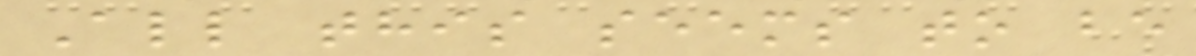All this seems to be
